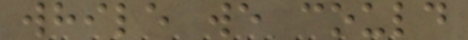while we could
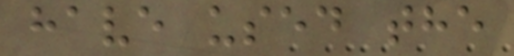have used the
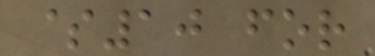$10 for
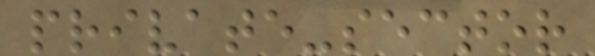private-sector
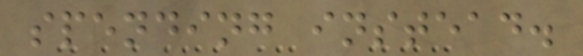spending instead.
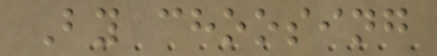By choosing
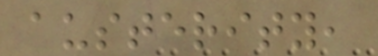austerity,
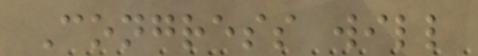Congress will
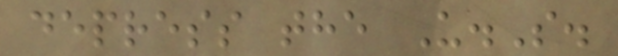depress the U.S.
